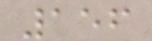156
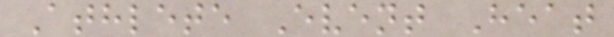Athlete Event Heat
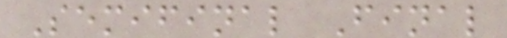Semifinal Final
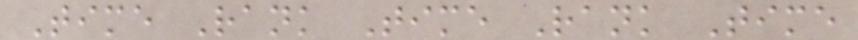Time Rank Time Rank Time
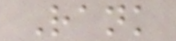Rank
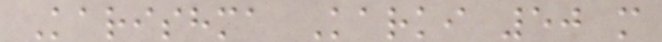Karishma Karki 50 m
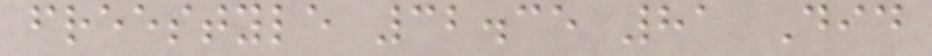freestyle 32.35 81 Did
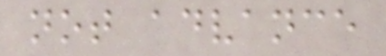not advance
